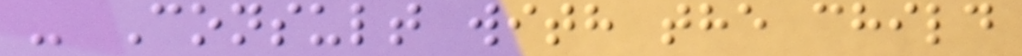- Consult with the child
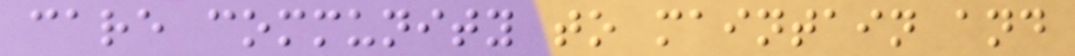care community to maintain and
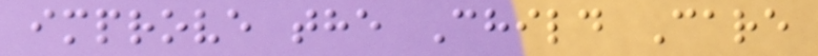improve the Child Care
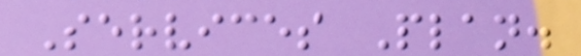Services Plan.
